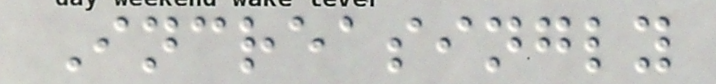Increasingly
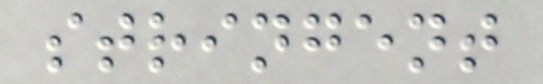stringent
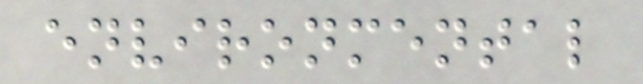environmental
